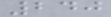240
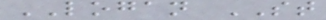LOGAN ST
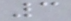3
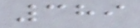389
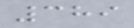389
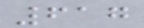617
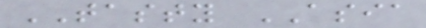TASTY ASIA
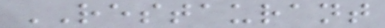RESTAURANT
